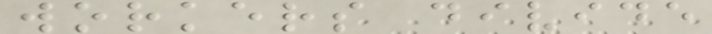workers divide
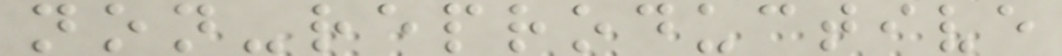non-reproductive
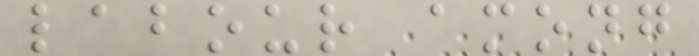labour among
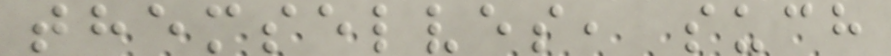themselves, such
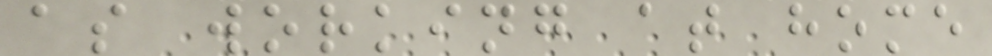as working at home
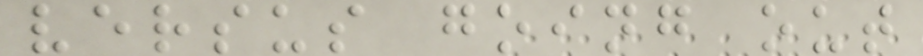versus going out
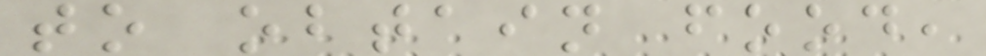to obtain food,
